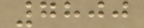7800
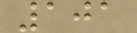101
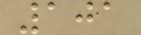101
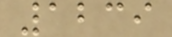1239
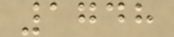1748
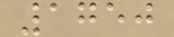1750
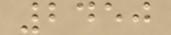2450
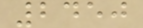2450
